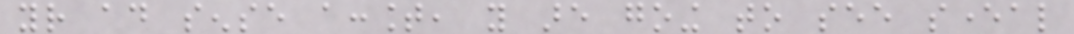your ad sense account, you are going to see several
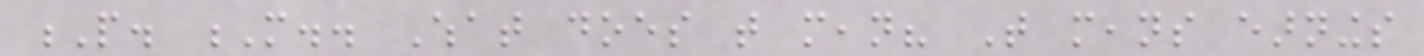P. M.. What does that mean? That means earnings
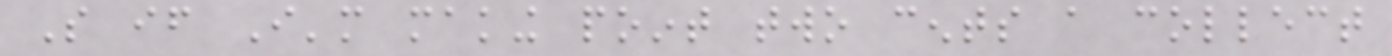So if I'm making point two cents a collect
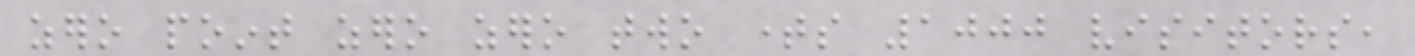zero point zero zero two times 1000 visitors,
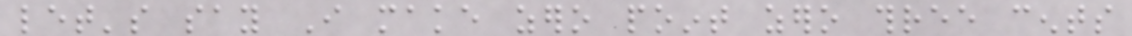let's say I make zero point zero three cents
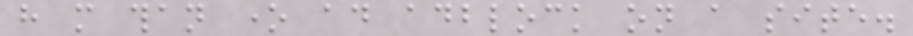have more than one ad adblock on a site.
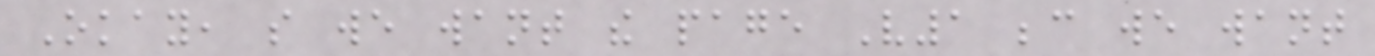Okay, so we want the page V1 because we want
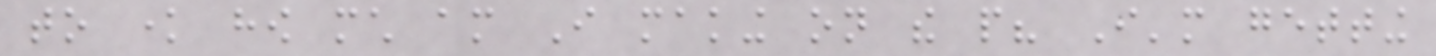to know how much am I making on the people? I'm getting
